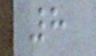8
